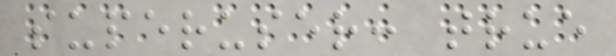superuser: true
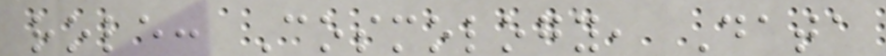role: Cosmology, Data
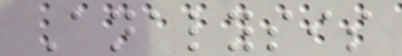Analysis
